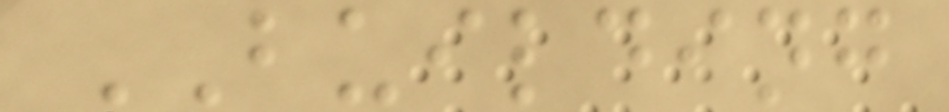BUILDING
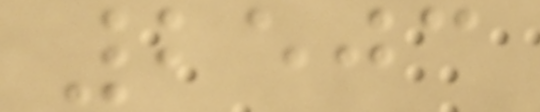2503
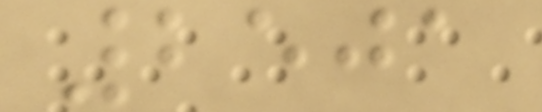2501
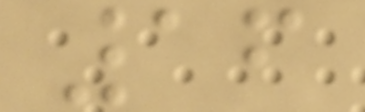16
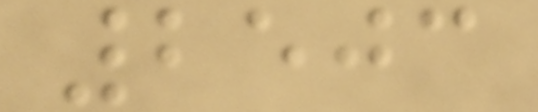2503
